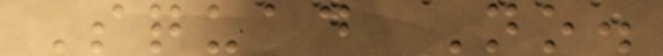Squad No.
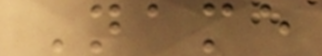Name
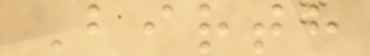Birth
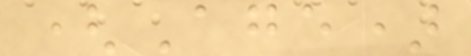(Age)
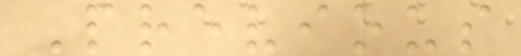Previous
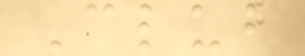Club
